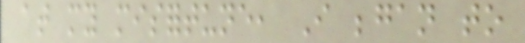at my misfortune, I began to
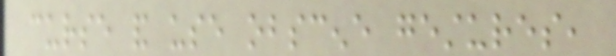curse and use obscene gestures,
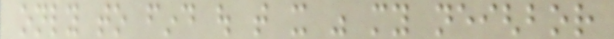only to find out that it was my neighbor
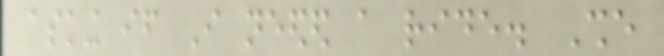asking if I needed a ride. She
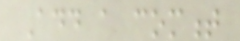Add a comment
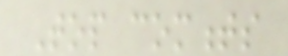Top comments
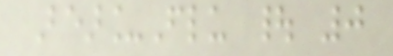Bear_Flu | 0
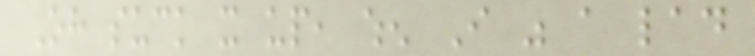Oh suck it up, when I was a lad
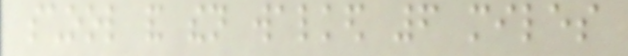school and then walked 6 miles
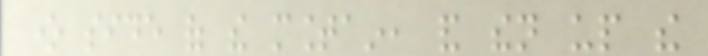one side of the mountain, and then up the
